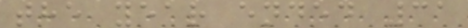the year ended 31
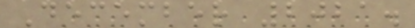December 2021.
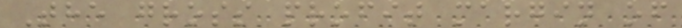The gross profit margin of
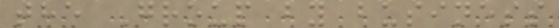the Group by business
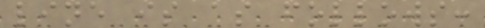line is as follows:
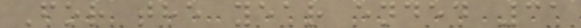For the year ended 31
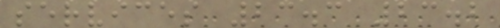services 23.3 23.2
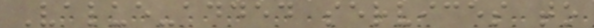Value-added services to
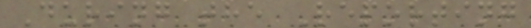During the Reporting
